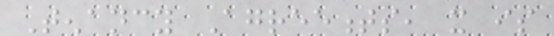Tenancy Agreements, it is
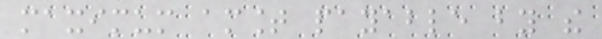maximum amount payable by the
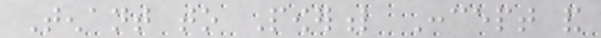Tenant to Powerful Concept and
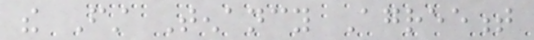the First Tenancy Agreement
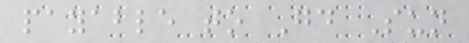payable to Good Sun
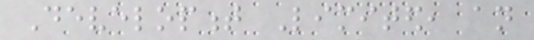Development Limited, an
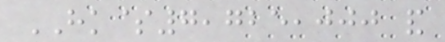HK$7,725,000 and
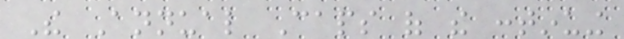The Annual Caps of the continuing
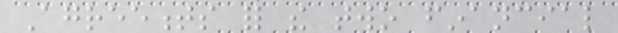Agreements for the two financial
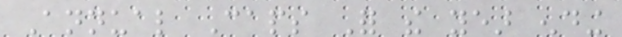Annual Caps For the year ending
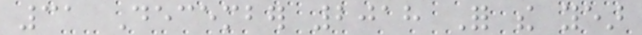31 December 2018 For the year
